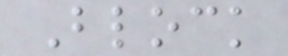Block
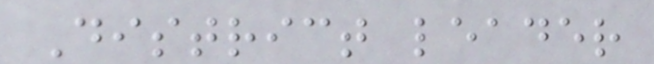District leader
